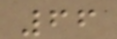66
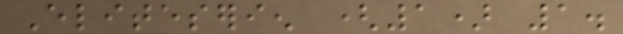Eliteserien (1) 1.
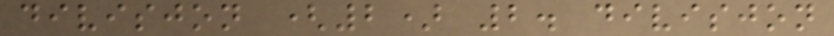divisjon (2) 2. divisjon
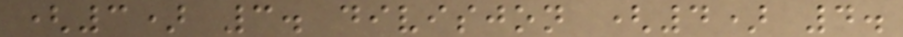(3) 3. divisjon (4) 4.
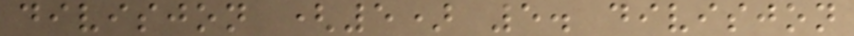divisjon (5) 5. divisjon
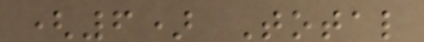(6) Total
